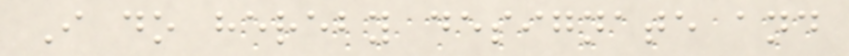I do hereby designate and
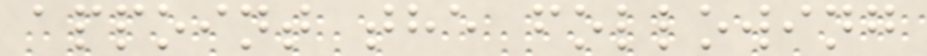appoint the following
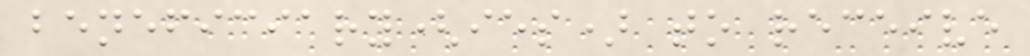beneficiary(ies) to receive
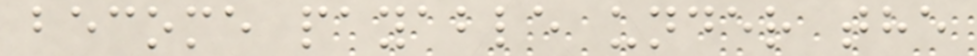become payable under the
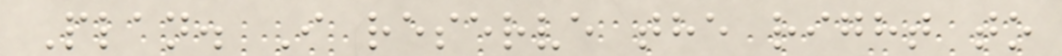Plan. I reserve the right to
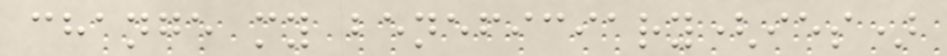change my beneficiary(ies)
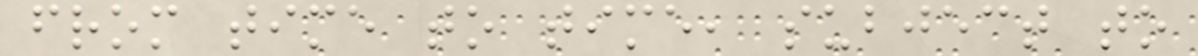from time to time, subject to
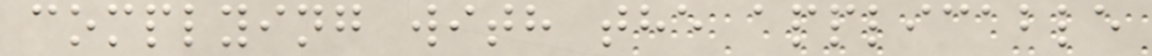complying with the applicable
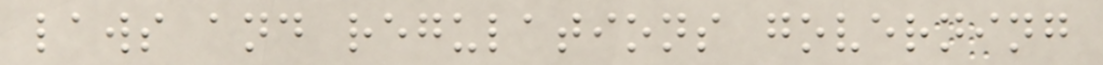laws and regulations governing
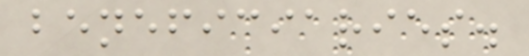beneficiaries.
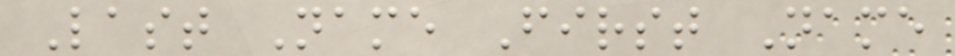Last Name First Name
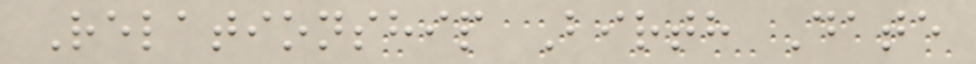Relationship Birth Date
